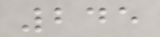245
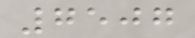7507
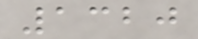1320
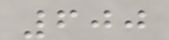600
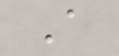A
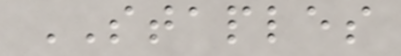STAPLES
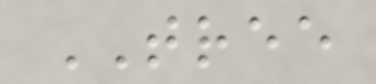TREE
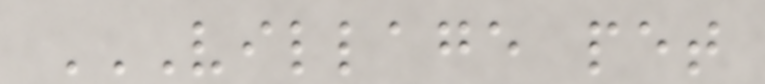VILLAGE PET
